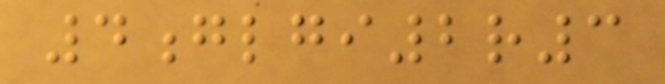4glgi2r3
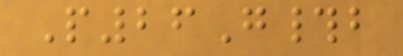P26G#b
